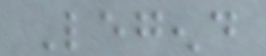Legend
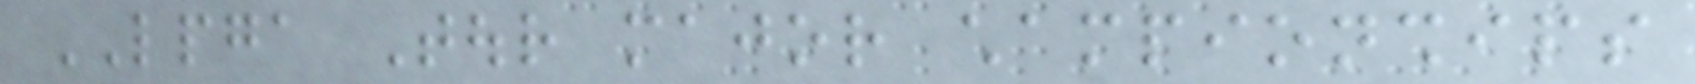LPGA Tour major championships
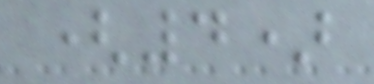(4)
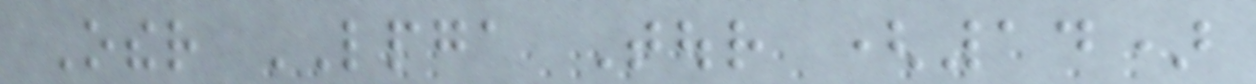Other LPGA Tour (14)
